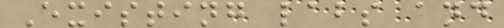Existing labs and
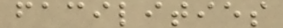facilities
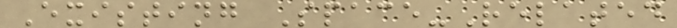Existing Space-Related
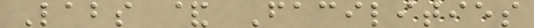Labs & Facilities
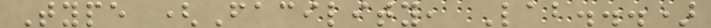Type (Facility, Lab...)
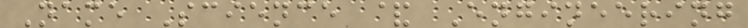Name Science & Engineering
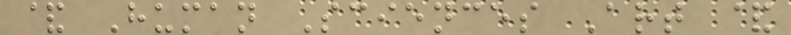& Human Sciences Art &
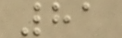81
